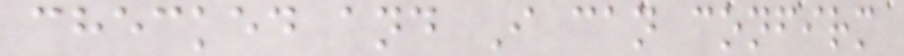checked and I can confirm
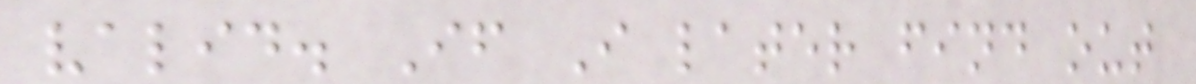valid. If I later find out
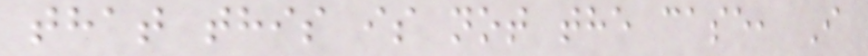that this is not the case, I
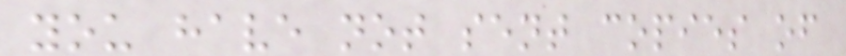you have not sent copies of
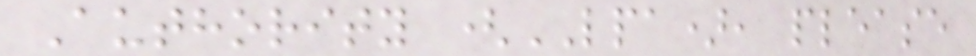Authority (LPA), please
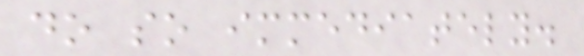do so immediately.
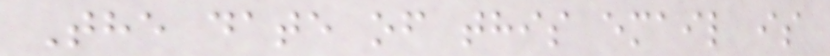The date of this email is
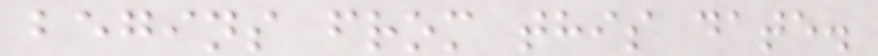begins from this date.
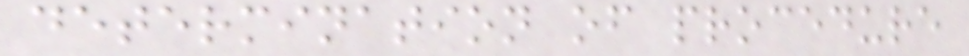determination of procedure
